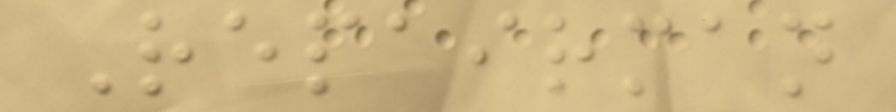Repairman
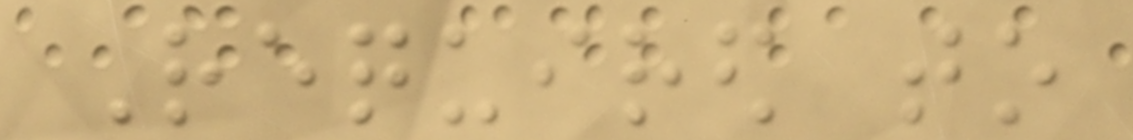Required to
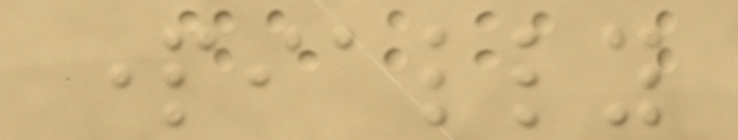partially
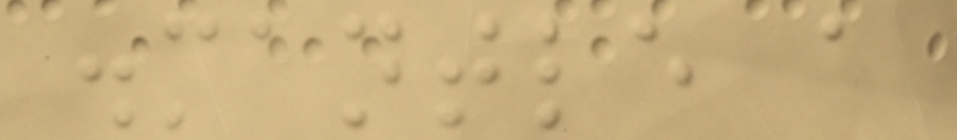dismantle a
